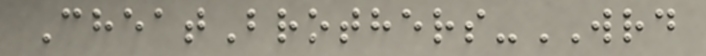CheatBrothers-WRD
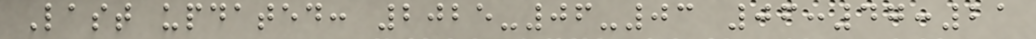Last updated: 2025-06-03 06:47:21
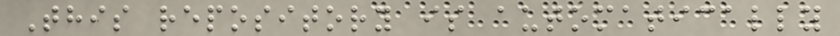This repository is automatically
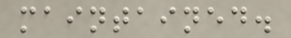maintained.
